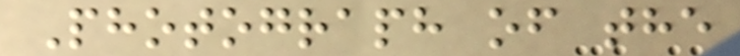Photograph of the
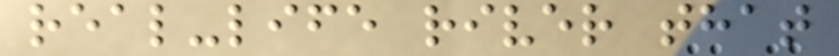real-life river that
